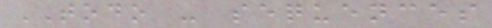TODO - sequences
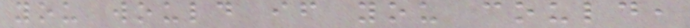you would if you could,
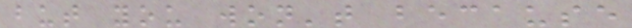but you won't because
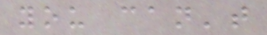you can't
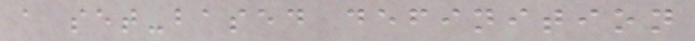a set-based definition
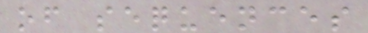of sequences
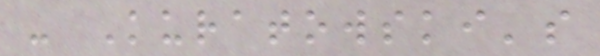- Kuratowski's
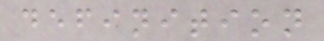definition
